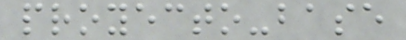proyecto-base
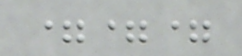===
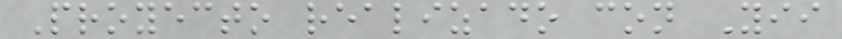Proyecto realizado con Yii
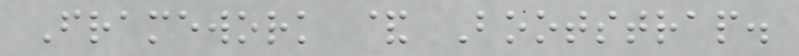Framework & Bootstrap.
